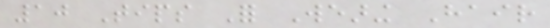10 Tips For Wearing Hair
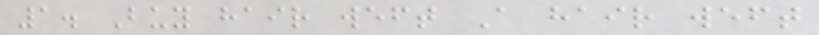1. Buy hair weft A hair weft
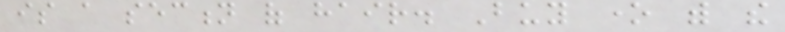is a section of hair. Buy one with the
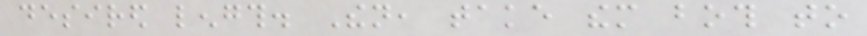desired length. Then, take them both to
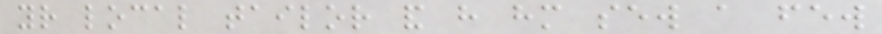your local tailor and have him sew a few
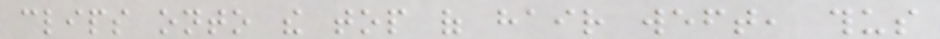clips onto the top of hair weft, thus
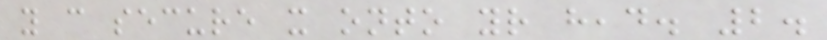you can secure it onto your head. 2.
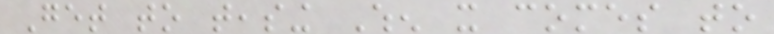Get to teasing When it comes to
